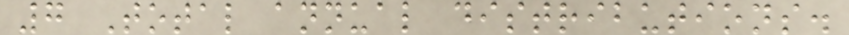7 Total annual distributions.
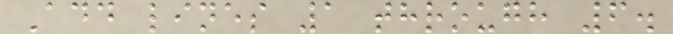Add lines 1 through 6.
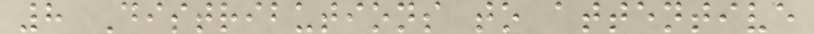8 Distributions to attentive
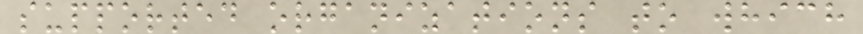supported organizations to which
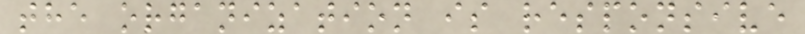the organization is responsive
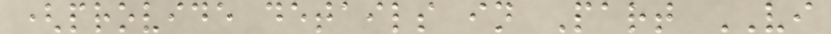(provide details in Part VI
